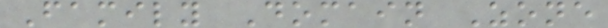Family Domain Zone
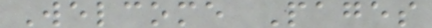Welcome Pages
